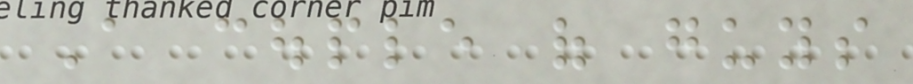A couple of guys
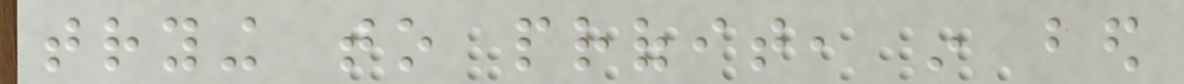trying to profit, in bed
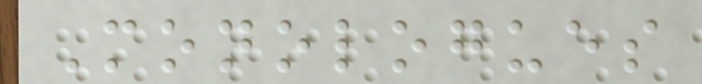Monologues
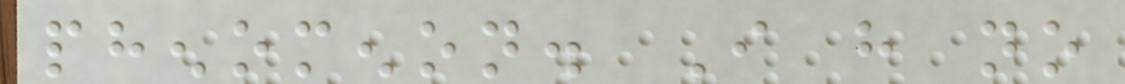phenomenon. I have no
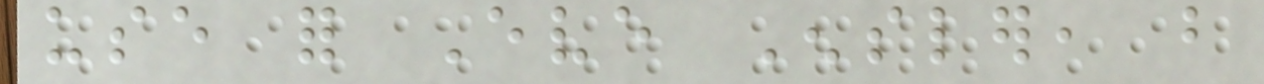use for Eve Ensler, but
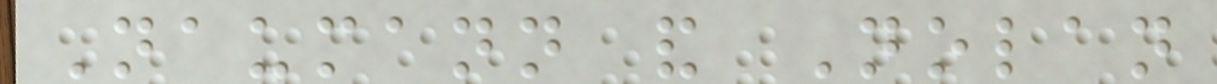Naumann and Nolan
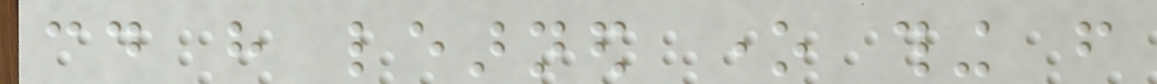could have learned one thing from
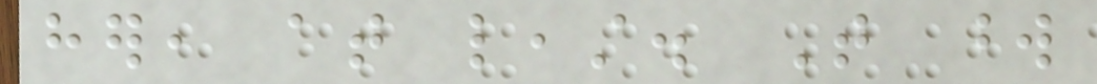her, at least. That word
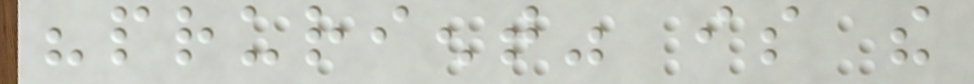"prurient" is the
